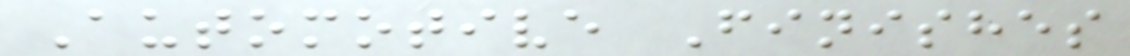Automotive Finishes
